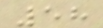58
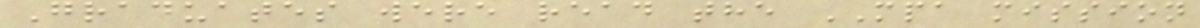Graduates were read the MPA mission
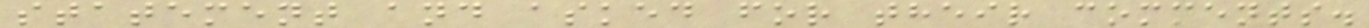statement and asked for their comments.
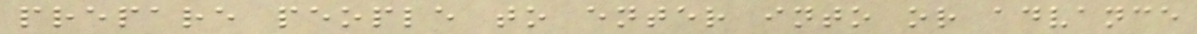prepare people to enter into or advance
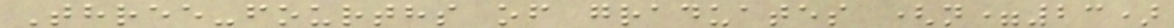Three-fourths of graduates (n=23)
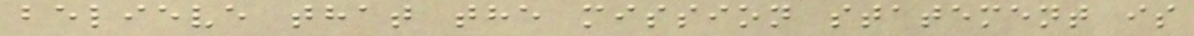believe that the mission statement is
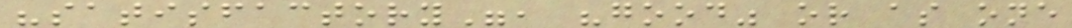"satisfactory", "good" or as one
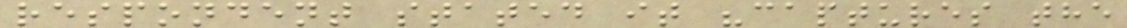respondent stated it "captures the
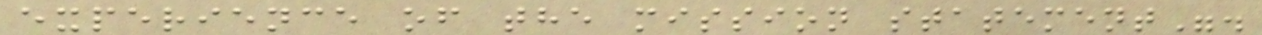experience of the mission statement".
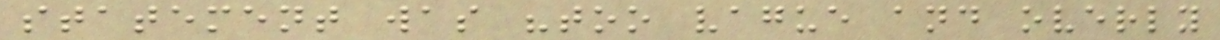statement was "too vague and overly
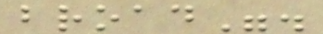broad".
